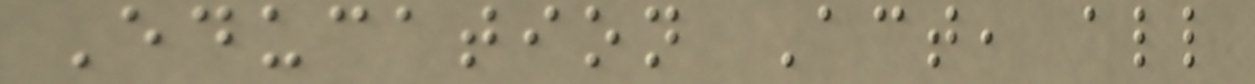Education Act, all
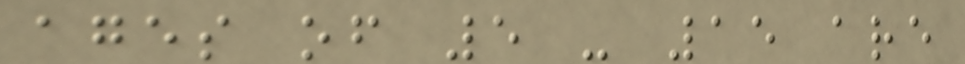ages of 5 - 15 are
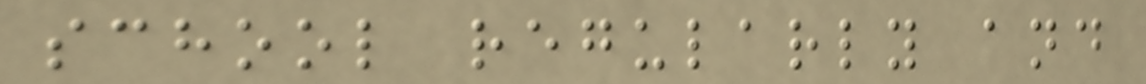school regularly and
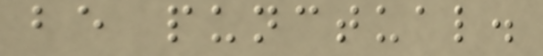be punctual.
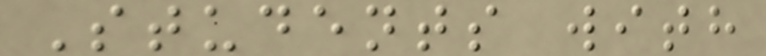Students with
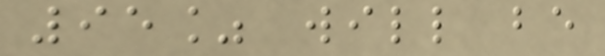95% will be
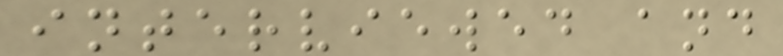interviewed and
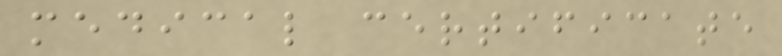medical certificate
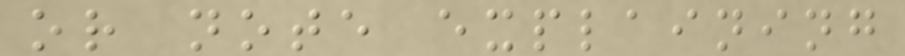or note explaining
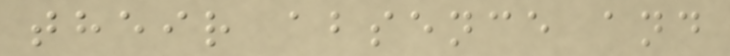their absence and
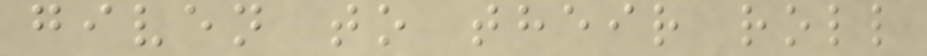given to their roll
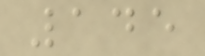145
